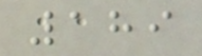189
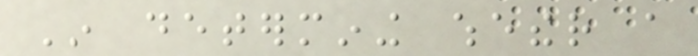In determining whether a
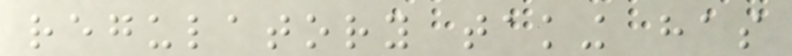regulatory taking has
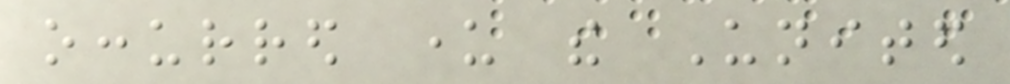occurred under the United
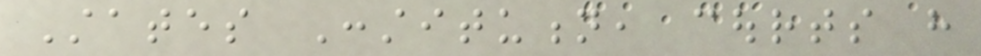States Constitution, courts have
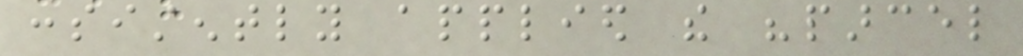consistently applied the "parcel
